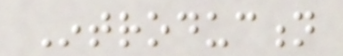Introduction
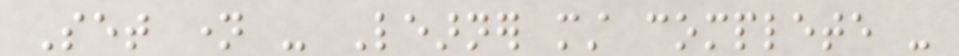Set name - Learner must complete -
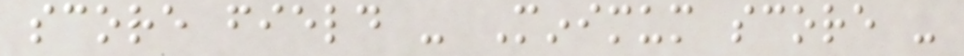score field - Minimum score -
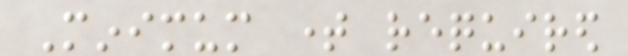Minimum time required
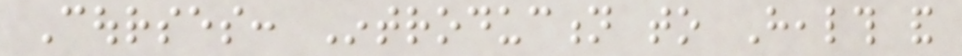Courses: Introduction to Health and
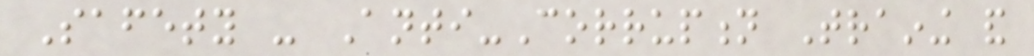Safety - Anti-Corruption Training and
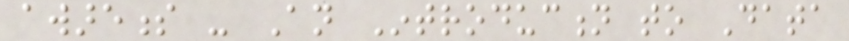awareness - An Introduction to Data
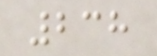238
